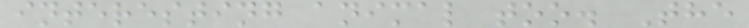interesting animal too. The
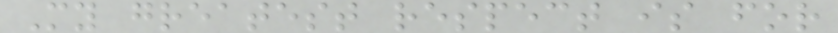My greatest respect is for
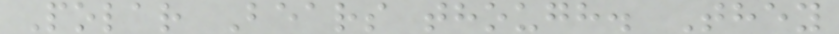Polar Bears though. They
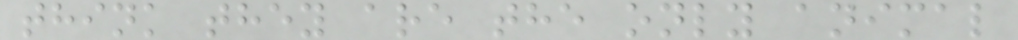think they are the only animal
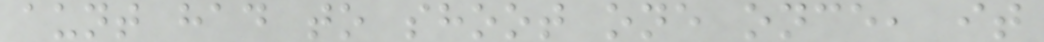aunt had to shoot one once, it
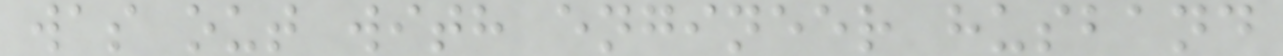was out with engineer husband
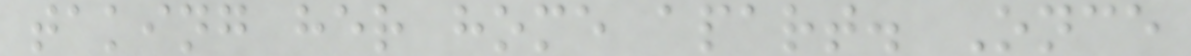taking her home apart. Once
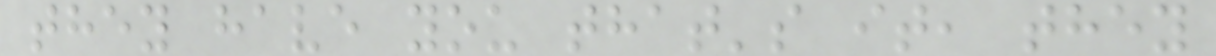they have you that's it, they
